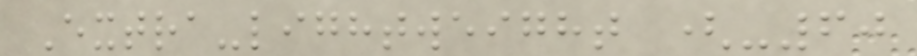Extra-lightweight (-60
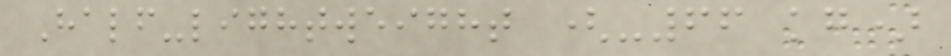Half-lightweight (-66 kg)
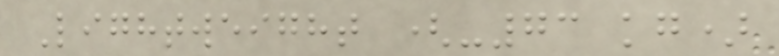Lightweight (-73 kg)
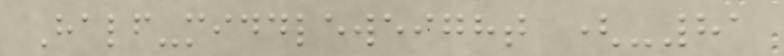Half-middleweight (-81
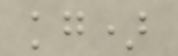kg)
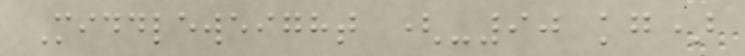Middleweight (-90 kg)
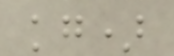kg)
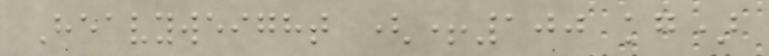Heavyweight (+100 kg)
